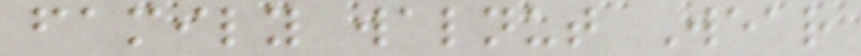family walnut Wear
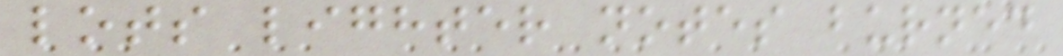lots lighter notes burned
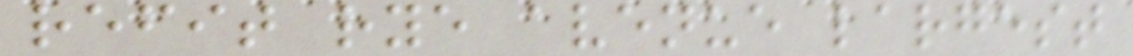refit rye avenue largest
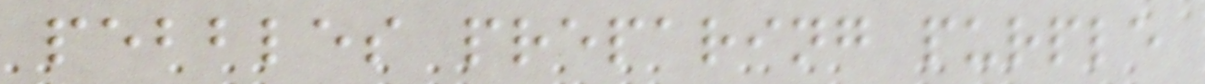pebbles preparing purple
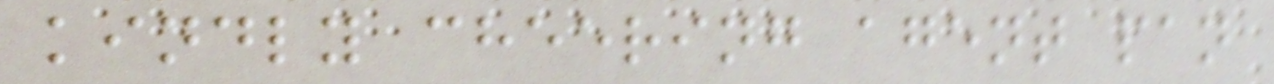kindly cheering agent pan
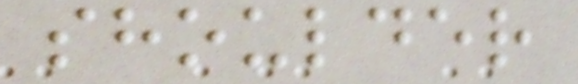shoulder
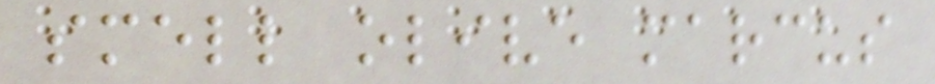smell olive marcus
